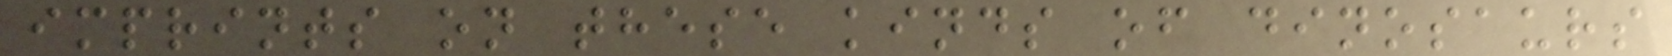imprints on these kinds of dinosaurs
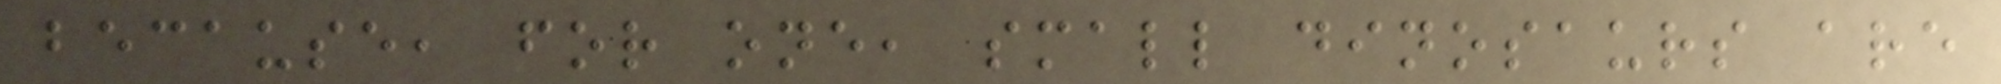because, for one, small dinosaurs are
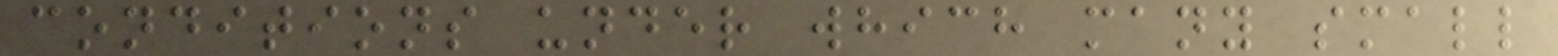conditions under which many small
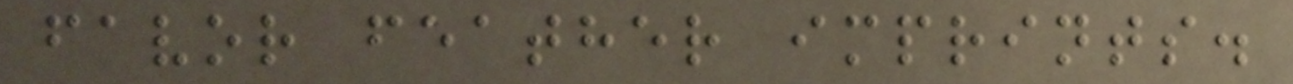favor feather imprints.
